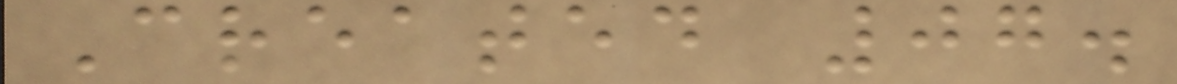Created 07.
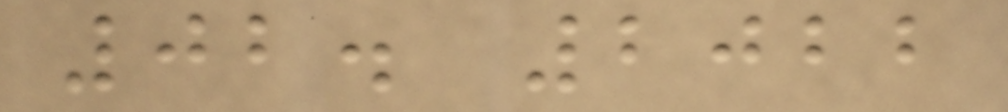02. 2022
